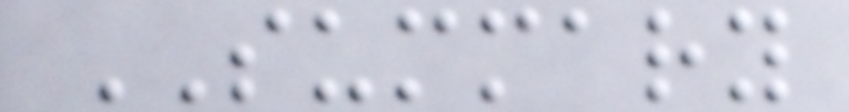SUMMARY
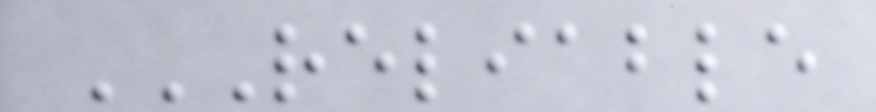RELIABLE
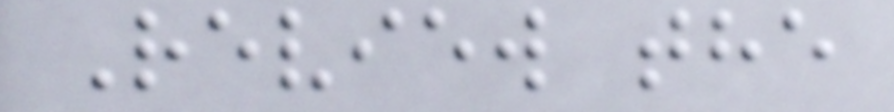Review the
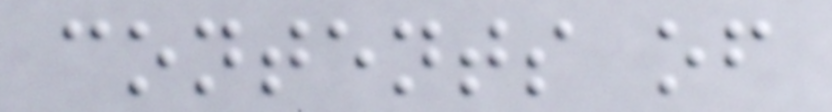contents of
